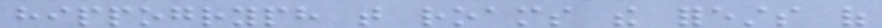hippogryph that roams the forests of
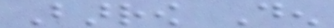Barrow Den
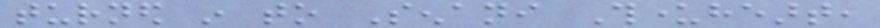turned in to Senani Thunderheart,
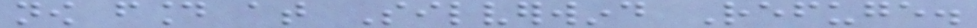now found at Silverwind Refuge.
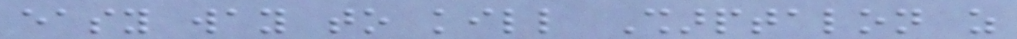easy way to kill Sharptalon as
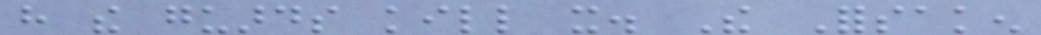have the guards kill it. The Forsaken
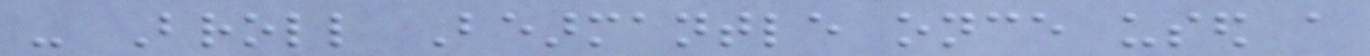- Broll Bearmantle once used a
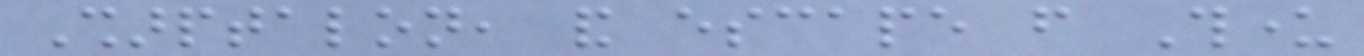Sharptalon, and escape from Thunder
